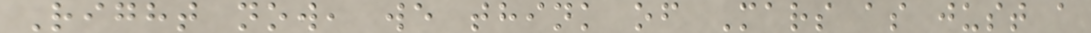Right now, we think of Mars as just a
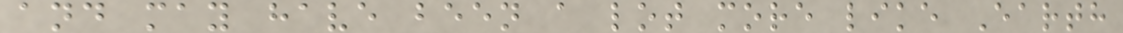and may have been a lot more like Earth
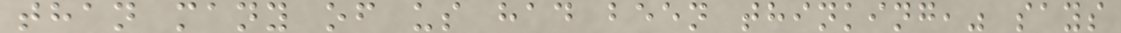than many of us had been thinking," says
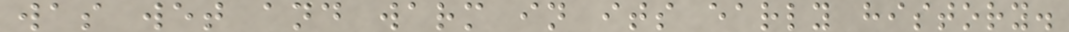was wet and warm in its early history.
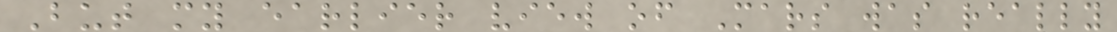But my earlier view of Mars was really
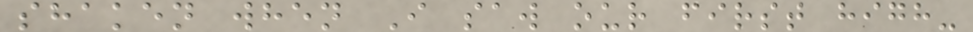shaken when I saw our first high-
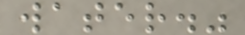water."
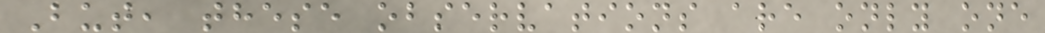But, these observations are only one
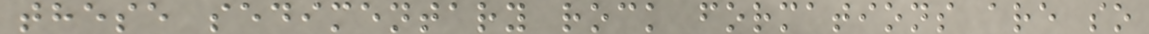these sedimentary rock formations are so
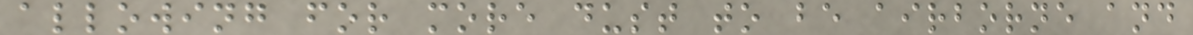allowing for more dust to be airborne and
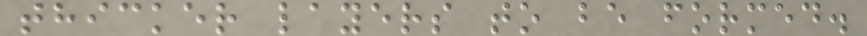thicker layers to be formed.
